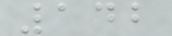142
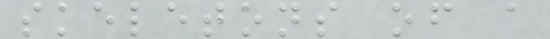skeletons of a
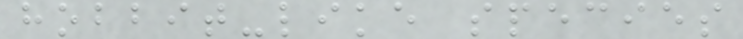hobbit-like species
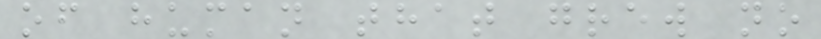of human that grew no
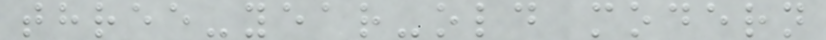three-year-old modern
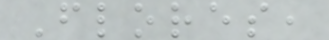Flores,
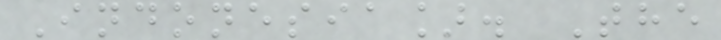Indonesia]. The
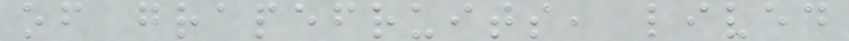of grapefruits, lived
